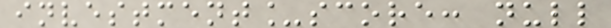investment_score: null
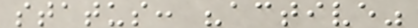status: "active"
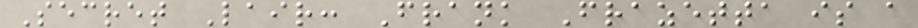Secret Lair: Frank Frazetta is a
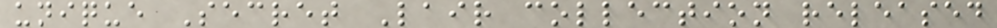unique Secret Lair collection released
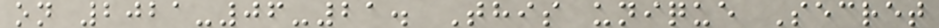on 2021-06-21. This unique Secret
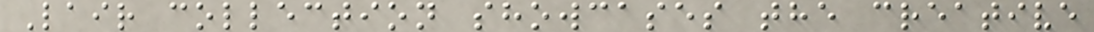Lair collection showcases the creative
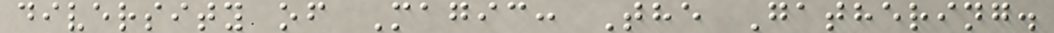diversity of Magic: The Gathering.
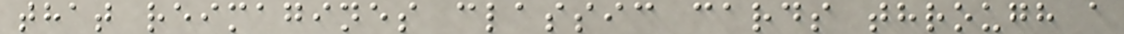that reimagines classic cards through a
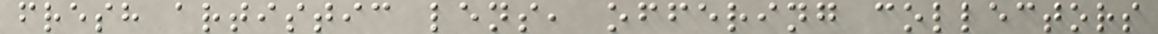fresh artistic lens, offering collectors
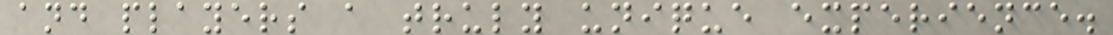and players a truly unique experience.
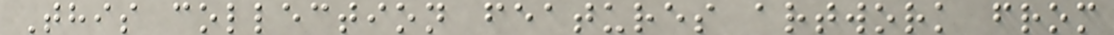This collection features artwork from
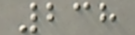238
